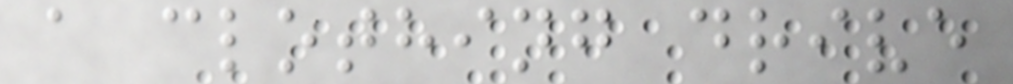a clothing drive
